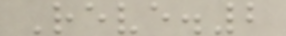Reve.2
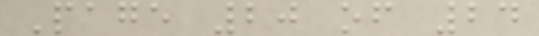Page 20 of 24
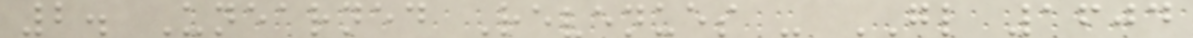2. Unearned Revenues - GL 1604
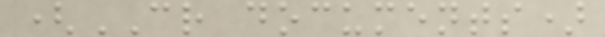(CR documents)
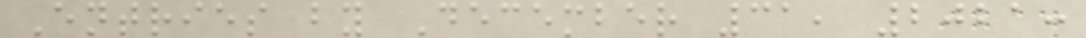Entries by December 31, 2021:
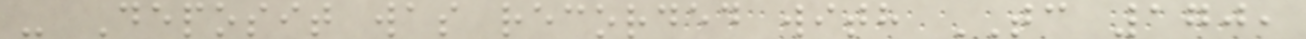- Deposit was recorded with TC 170,
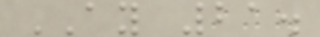AY 21.
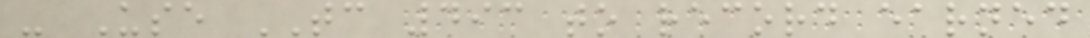- Use TC 493 to record earned
